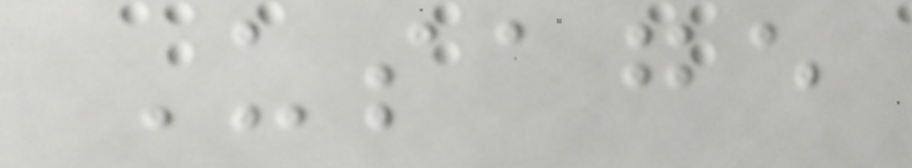Usage
